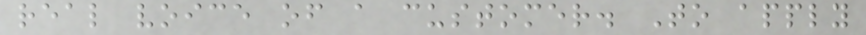real voice of a customer. To apply
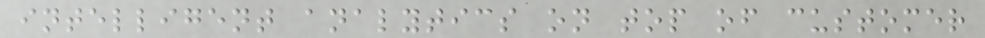intelligent analytics on top of customer
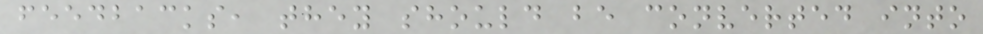feedbacks, they should be converted into
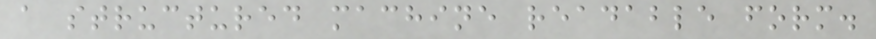a structured machine readable form.
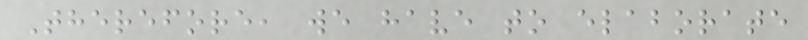Therefore, we have to elaborate
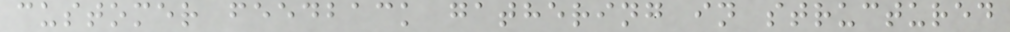customer feedback gathering in structured
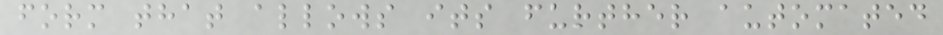form that allows its further automated
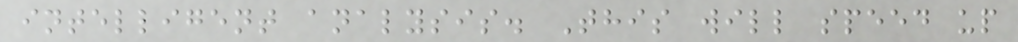intelligent analysis. This will speed up
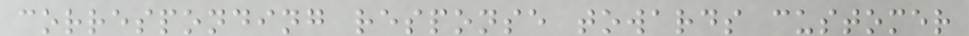corresponding response towards customer
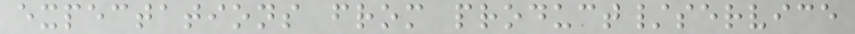expectations from product/service
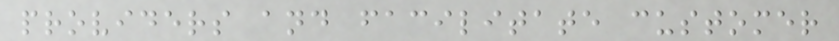providers and facilitate customer
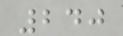240
